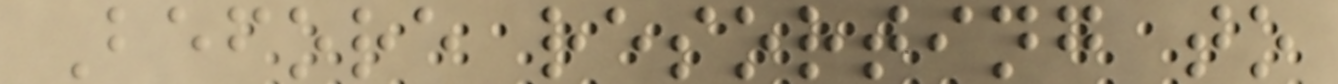Before resorting to
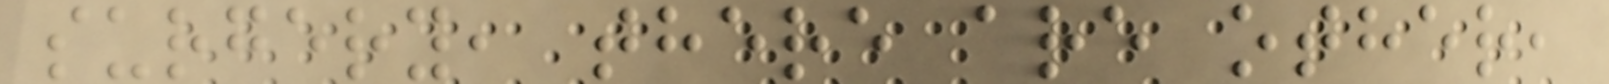surgery, there are other,
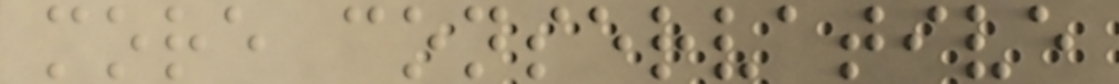more conservative
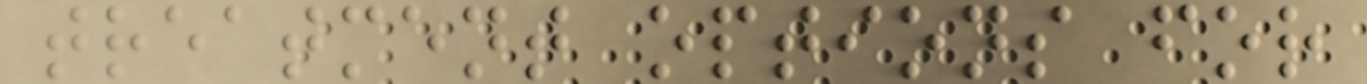treatment options for
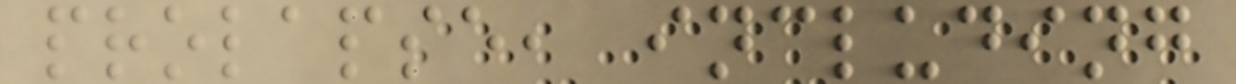prolapse, including
